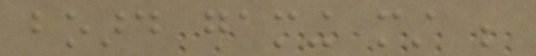board gaming must be
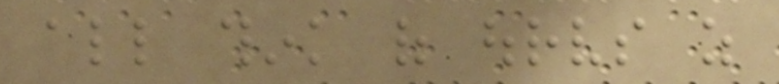all think of ourselves as
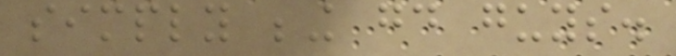simply being good guys.
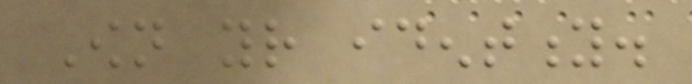Own your identity.
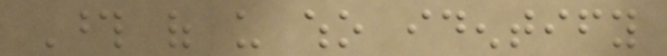Those of us who identify
